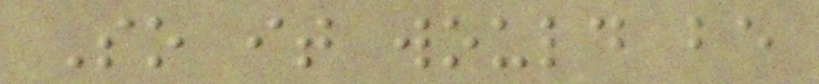So it would be
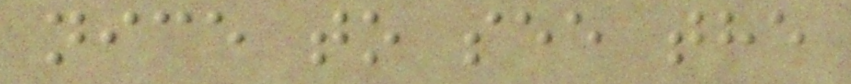nice to see the
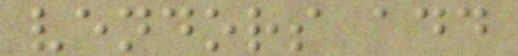vendors add
